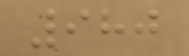980
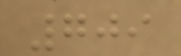709
